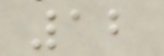12
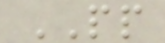PP
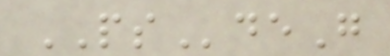PSdeG
